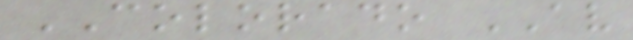COLORADO AV
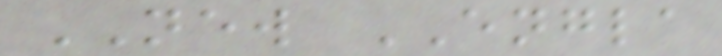NEW ENGLA
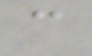c
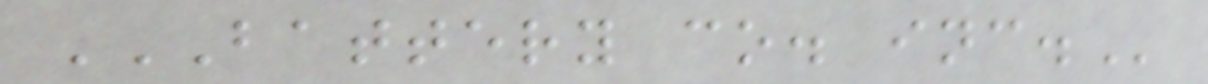BATTERY CO. INC.
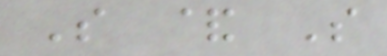S & S
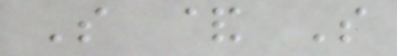S & S
